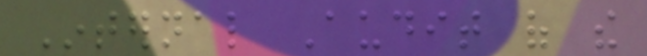Internal Audit of the
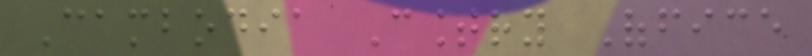Cambodia Country Office
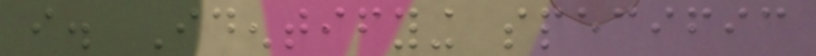i. Identifying specific
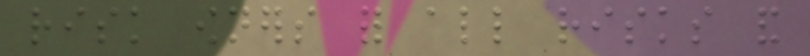risk owners for all risks and
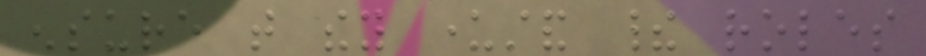ensure that they understand their roles
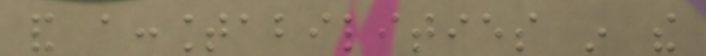and accountabilities in the
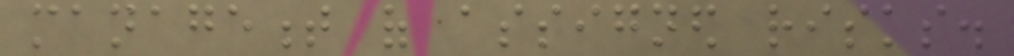management of assigned risks.
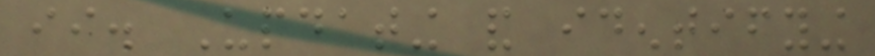ii. Updating and identifying
